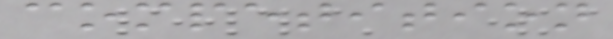competition
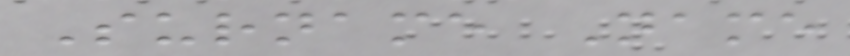Surname Name
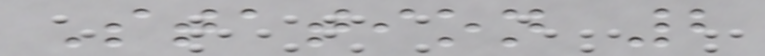Station 2
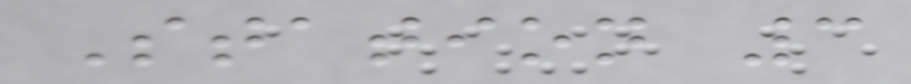Station 3
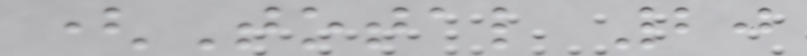(Total 20
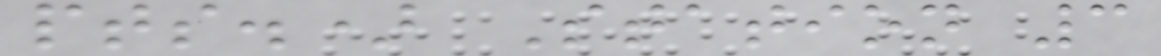pts.) Station 3
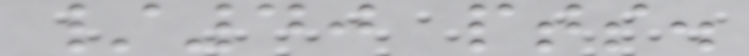/40 pts.
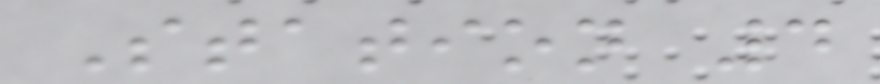Station 4
